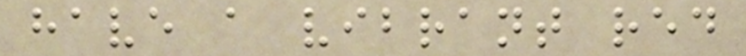have a vibrant red
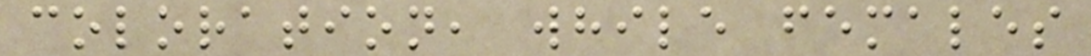coloration, while females
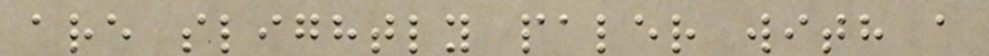are slightly paler with a
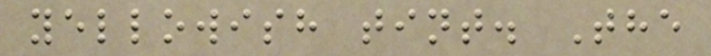yellowish tint. The
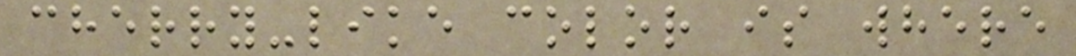cherry-like color is where
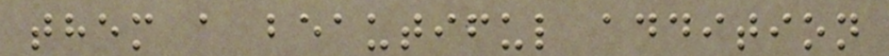them a beautiful addition
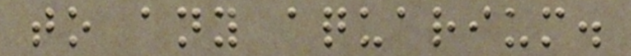to any aquarium.
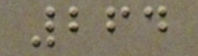264
